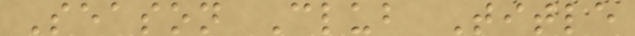Season Club Title
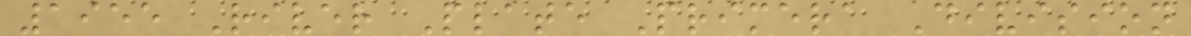1955 River Plate Primera Division
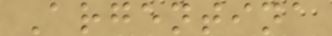Argentina
